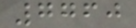7760
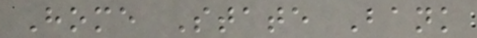Home State Bank
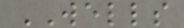WELLS
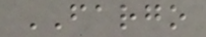FARGO
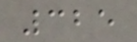325
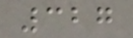327
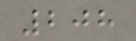208
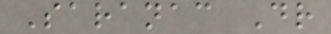Saranac Dr
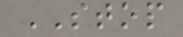STOP
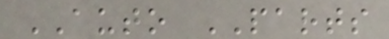AUTO PARTS
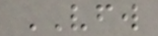VFW
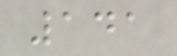141
